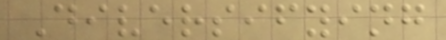Diversifying
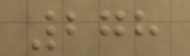278
